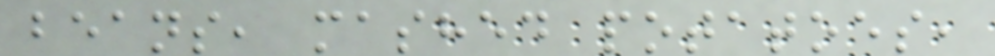beans, mashed potatoes,
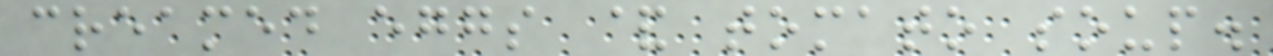creamed eggs & tomato soup.
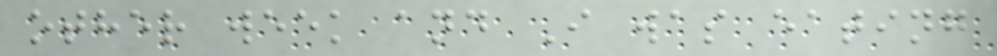other week and I was eating
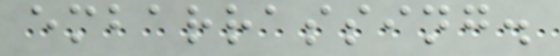embarrassing.
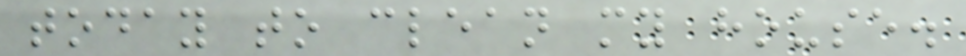today to clean my house.
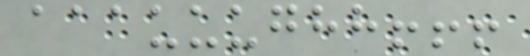aaauuughh!!!
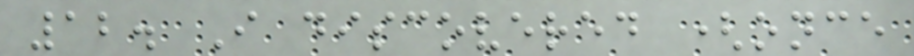12. I discovered (once
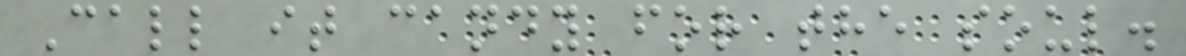Call it candy for the soul.
